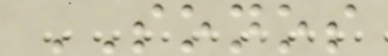SONOS
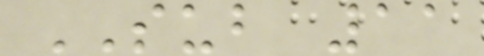SUB 11
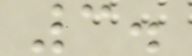3.
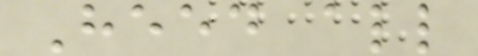Heed all
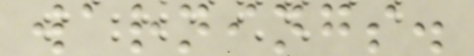warnings.
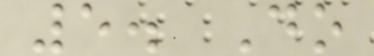5. Do
